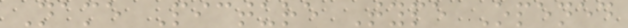Name Picture Type Opened
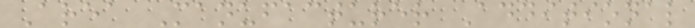Area Manufacturer Additional
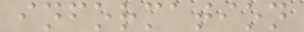information
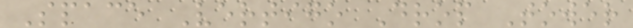Space Vertigo Drop Tower
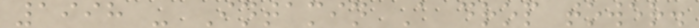1998 - Intamin A drop tower.
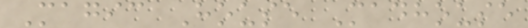Magic House Madhouse
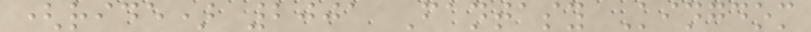(ride) 2001 Fantasy Kingdom
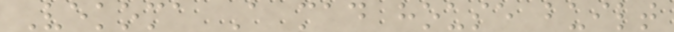Vekoma A mad house built
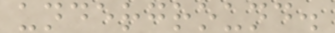underground.
